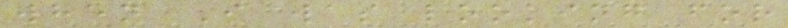when I was looking for
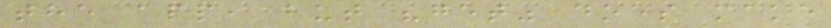the app, but "get" does make
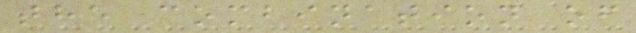the combination of
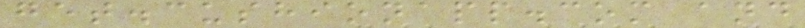get.cushionapp.com and
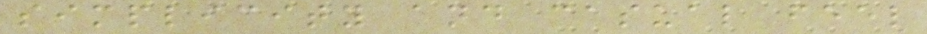simplicity and casual feel
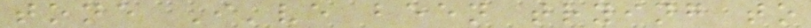tone I've been trying to
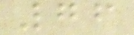76
